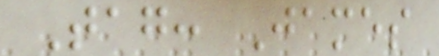Tag: James
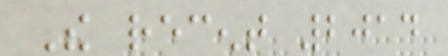The recent 2014
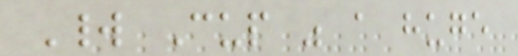World Cup was a huge
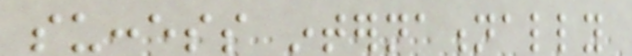success internationally
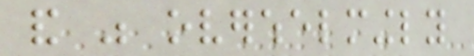and was overwhelmingly
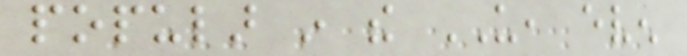popular in the US, even
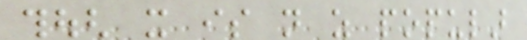though it is not as popular
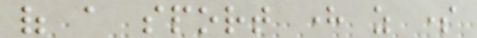of a sport here as some
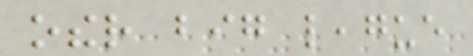other big league
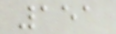151
